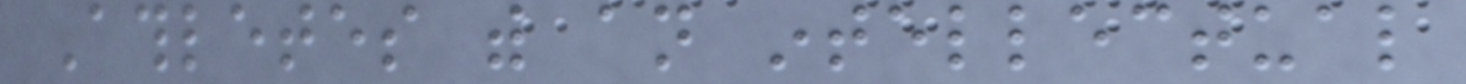Athletes with an intellectual
